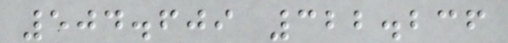504.609 322.236
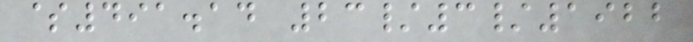$491.14 23/3/1922
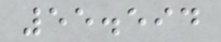55.594
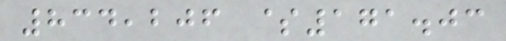834,206 $171.03
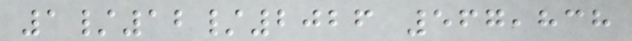1/12/2026 567,838
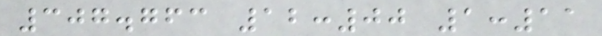307.763 12:00 1:11
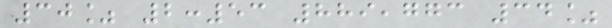30% 2:53 889,773 34%
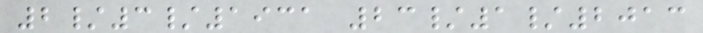2/3/1931 23/1/2013
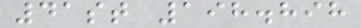41st 198.898
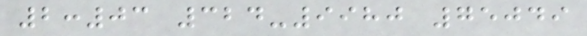2:03 324-9980 75049
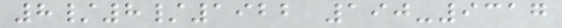8/8/1922 190-9317
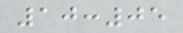10:05
